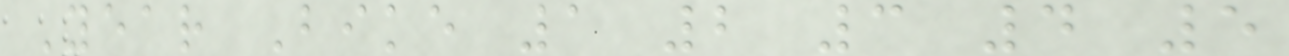Year Bike 1 2 3 4 5
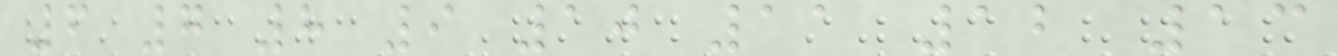6 7 8 9 10 11 12 13
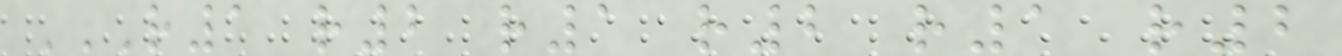R1 R2 R1 R2 R1 R2
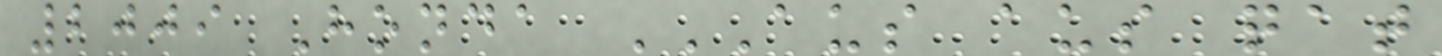2009 Honda AUS AUS QAT
